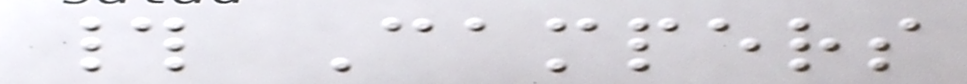# Campers
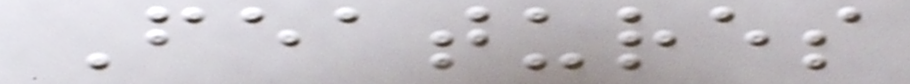Features
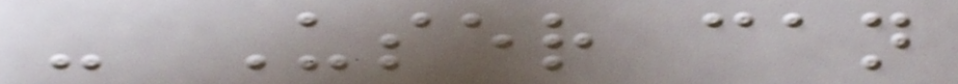- User can
